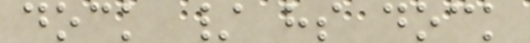dock / hs dock
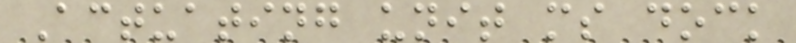Actuating unit ms dock
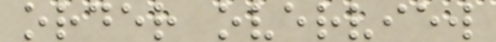order overview
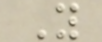Y
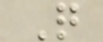Q
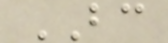BC
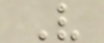V
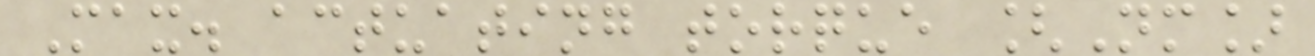Max. actuating torque [Nm]
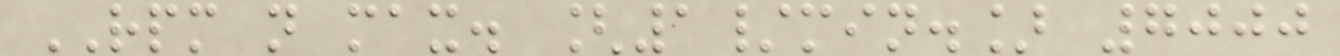RPM n max. [1/min.] 7000
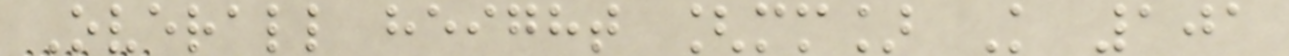Overall height [mm] K 101
